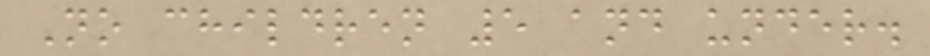No children 5 and under.
